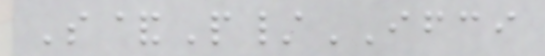S&P/IFCI
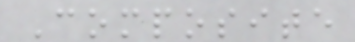Composite
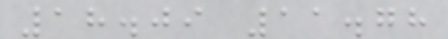18.09 11.78
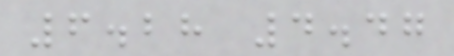6.28 4.47
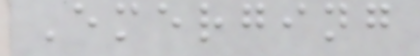Emerging
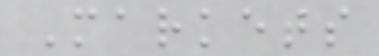Markets
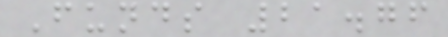Funds 21.76
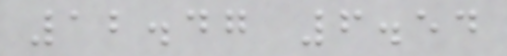12.47 6.54
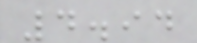4.94
